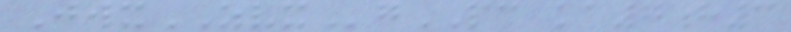JwxZVXgPC ka7h3
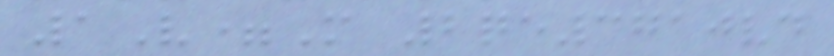1V=M 2qe3710vd
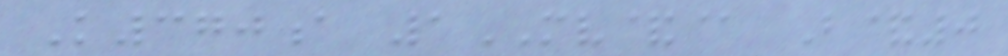K370a 1MV&@ B&0
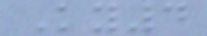Ky4
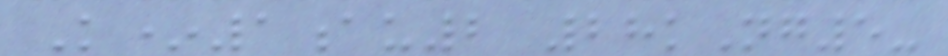K*1au2 28kNg5-
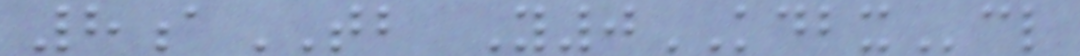8aTB Y0KDBXcl
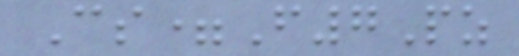Cs=F7Pz
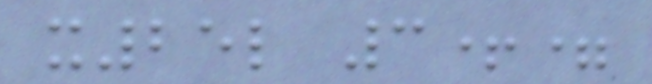x25l 3+=
